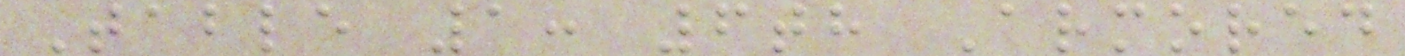Table 1: 6th Armored
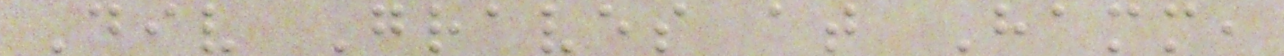Div Graves at Hamm,
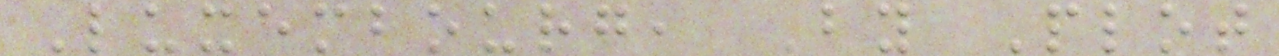Luxembourg, By Plot
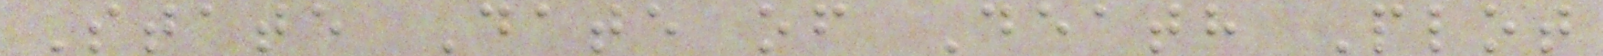State Date of Death Plot
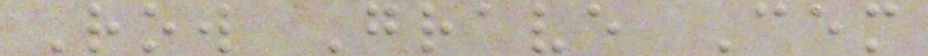Row Grave Cem
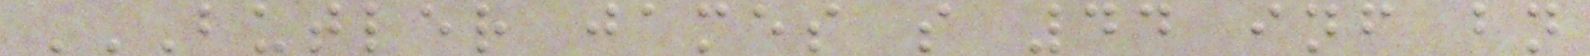BUTLER JAMES S 44 INF BN
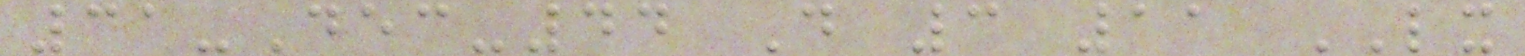31-Dec-44 D 3 11 LX
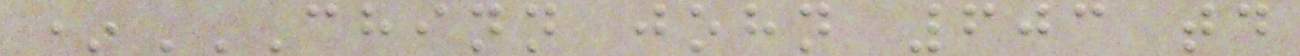*CHINN JOHN 603 TD
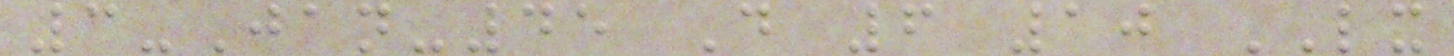3-Jan-45 D 6 10 LX
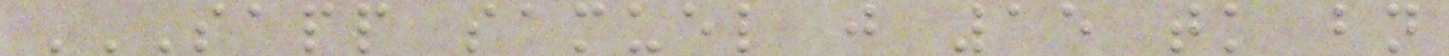SAPP SAMUEL J 15 TK BN
